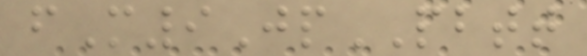fM9JpPBTT
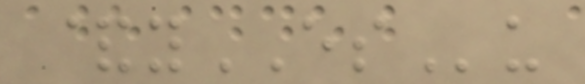&yESu
